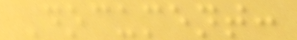Document:
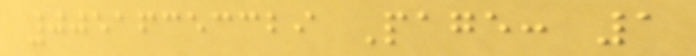00516353329 Page: 1
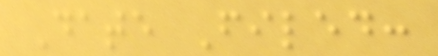Date Filed:
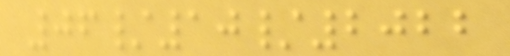06/10/2022
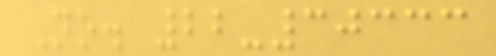No. 22-30333
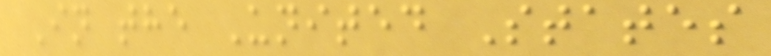In the United States
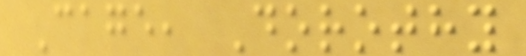Cage, Dorothy
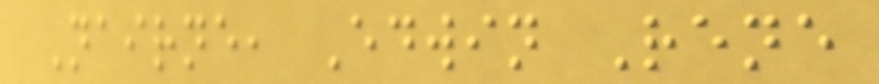Nairne, Edwin Rene
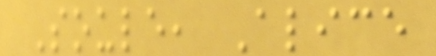Soule, Alice
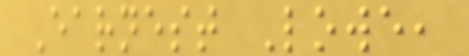Earnest Lowe,
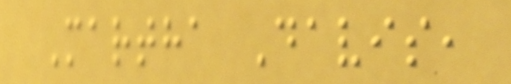Martha Davis,
